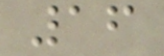16
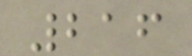216
